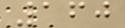160
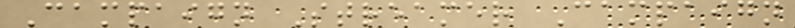Campaign Streamer Campaign
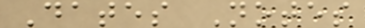Dates Notes
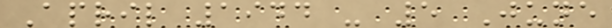April 1944 - 5 June
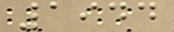1944
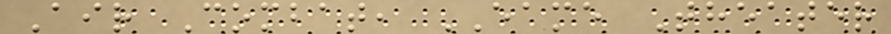Air Combat, EAME Theater
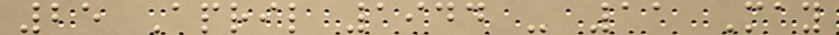25 April 1944 - 11 May
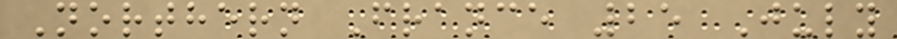Northern France 25 July
